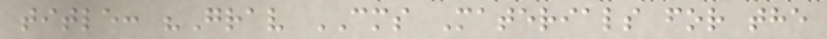title: "Grav CMS Materials for the
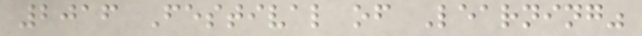2016 Festival of Learning"
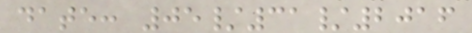date: 05/31/2016
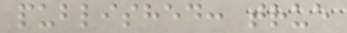published: true
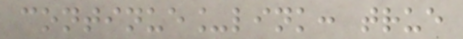continue_link: true
